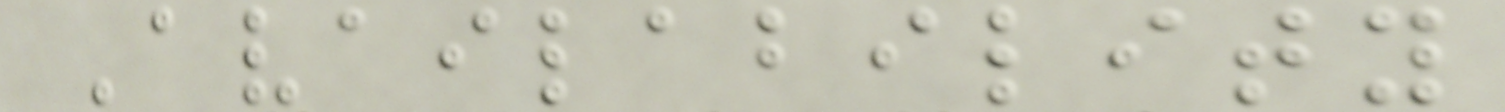Availability
